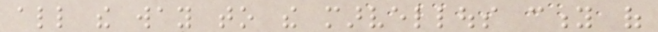all the way to the marvellous city of
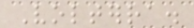Volterra.
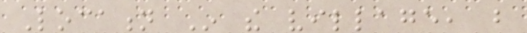Location In the village, but
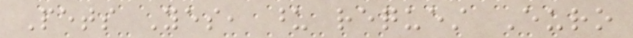Pets Yes, upon request Euro
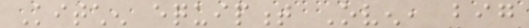Kitchen equipment Oven, big
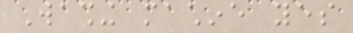Washing machine yes
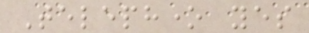Telephone yes
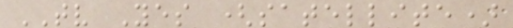TV Yes (satellite)
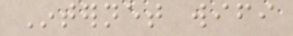Internet wifi
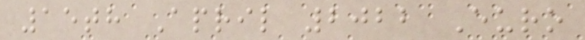15th April 2022 Euro
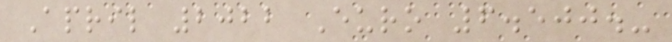April 2022 Euro 6.500.-
